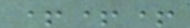+++
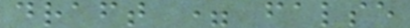draft = false
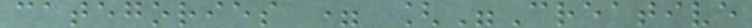categories = ["Creative
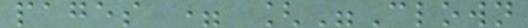pages = ["Clown
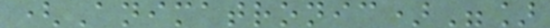(Animatronic)"]
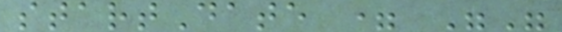startDate = ""
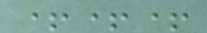+++
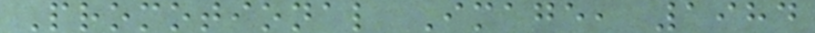Promotional Image, 1984
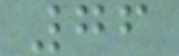76
